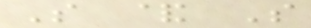S & S
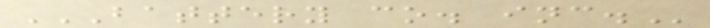BATTERY CO. INC.
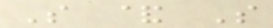S & S
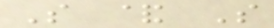S & S
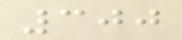300
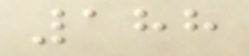188
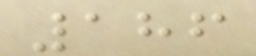186
